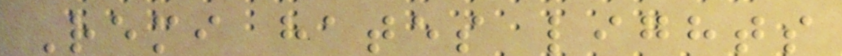Remi hates lights
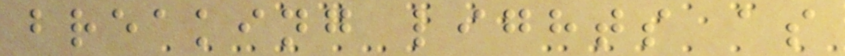breaking lights as
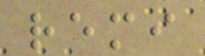remi
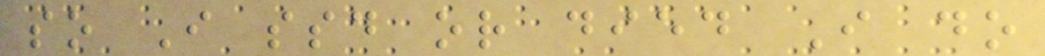so I ssd or died I do
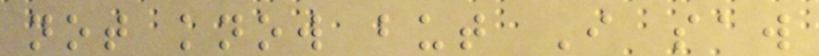not know but I saw
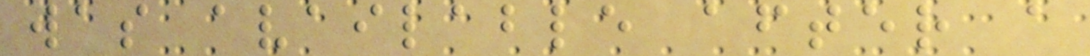was available after a
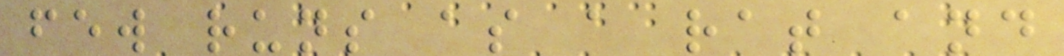few runs as a rat and
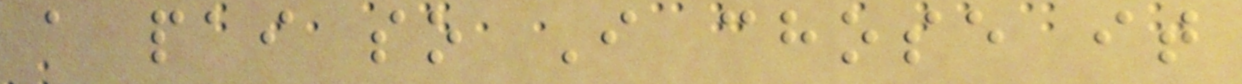a pai so I chose it
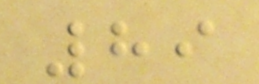89
